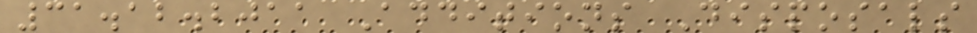31.12.2011 Additions Disposals
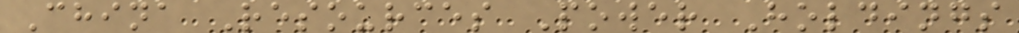China Resources Power Holdings
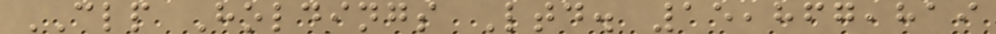CLP Holdings Ltd. 15,867,819
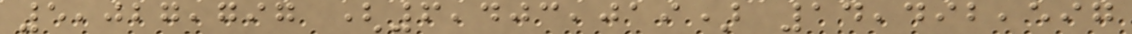5,027,797 (6,403,019) 14,492,597
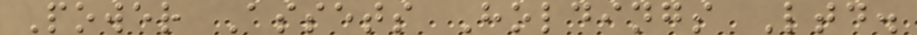Power Assets Holdings Ltd.
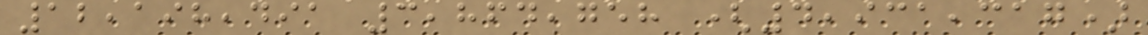12,198,491 3,864,758 (4,931,317)
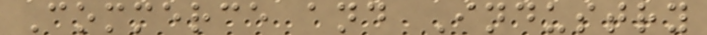Commerce and Industry
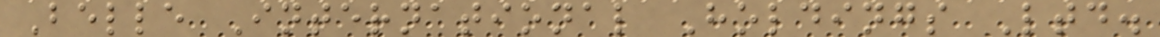Belle International Holdings Ltd.
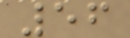56
